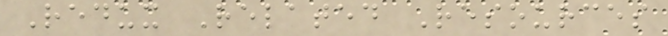Redux Related Resources
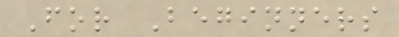For Beginners
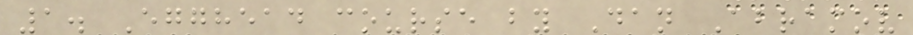1. Egghead course by Dan Abramov
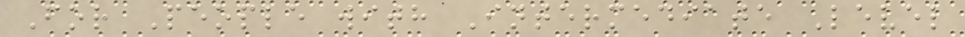For People with Intermediate Level
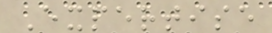Expertise
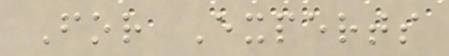For Experts
